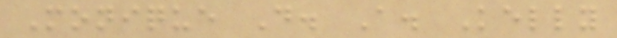Monique D. A. Kelly
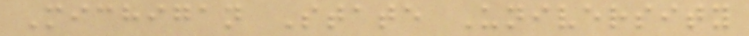Michigan State University
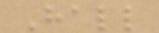Hall
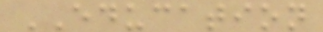EDUCATION
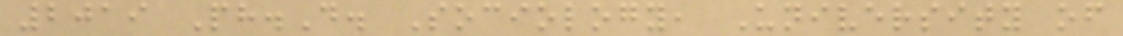2019 Ph.D. Sociology, University of
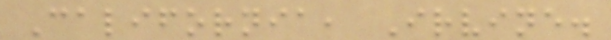California, Irvine.
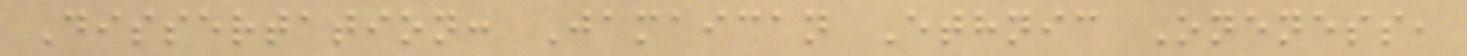Dissertation: Jamaican Ethnic Oneness,
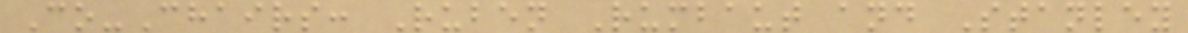Co-Chairs: Ruben Rumbaut and Stanley
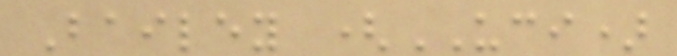Bailey (UCI)
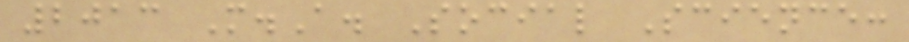2013 M.A. Social Science:
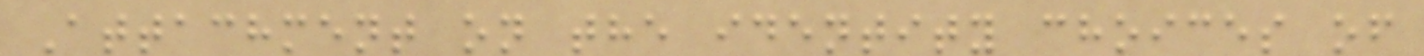Attachment on the identity choices of
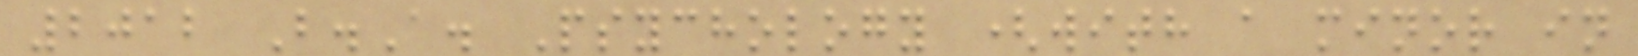2012 B.A. Psychology (with a minor in
